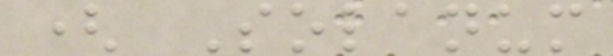( Solanum
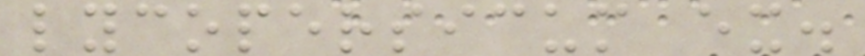lycopersicum ex.
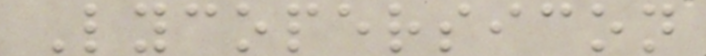Lycopersicon
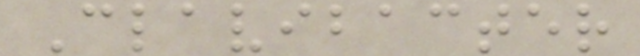Clavibacter
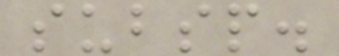subsp.
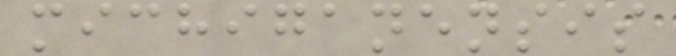michiganensis
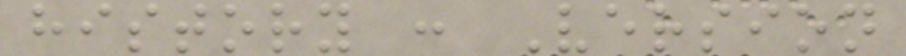history : Version
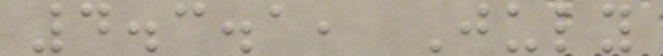4.3.1, July
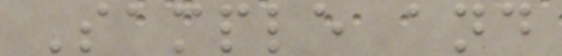Sample and
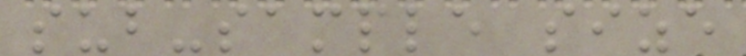sub-sample size
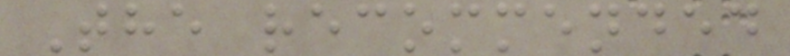The recommended
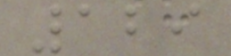129
